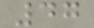47
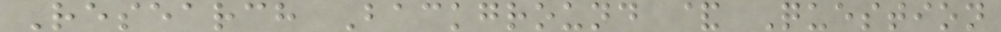Research Background & Question
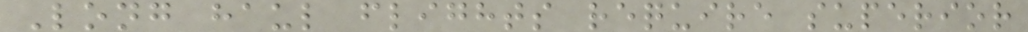Long haul flights require superior
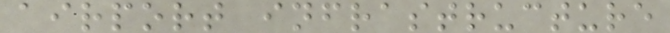airport infrastructure
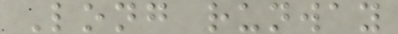Long runway
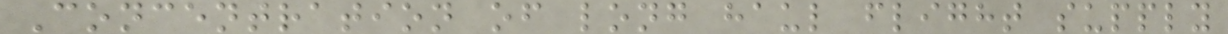Concentration of long haul flight supply
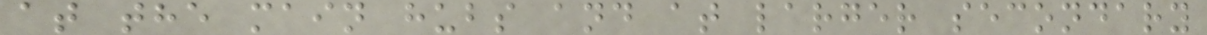at the main hubs and at larger secondary
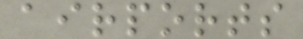airports
